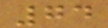74
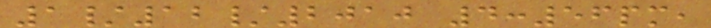1/12/2010 4:56pm,
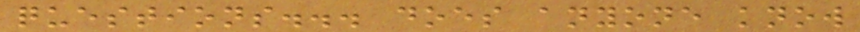questions... does anyone know
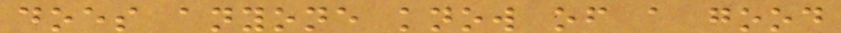does anyone know of a good
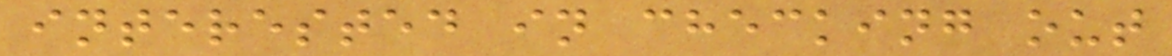interested in checking out
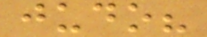judo?
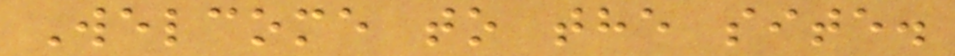Welcome to the site.
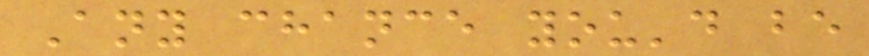Any chance you'd be
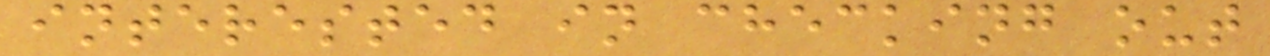interested in checking out
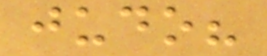judo?
